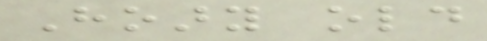Hoary old
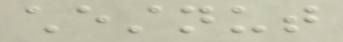chestnut
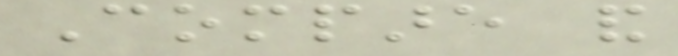Compare and
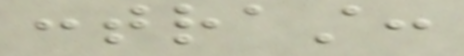contrast:
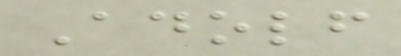Adolf
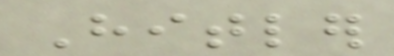Hitler
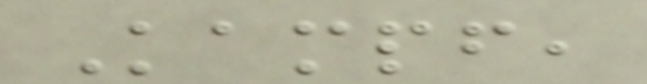Kampf,
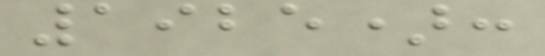1925):
